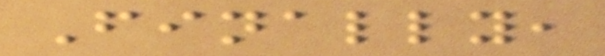Finally,
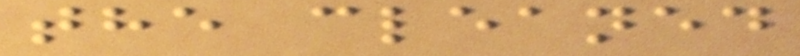the cleaned
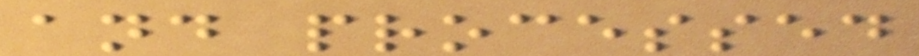and processed
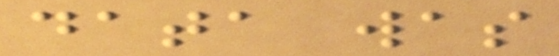data was
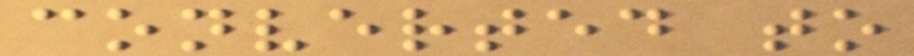converted to
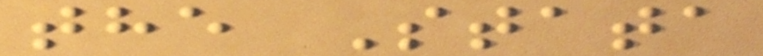the Stata
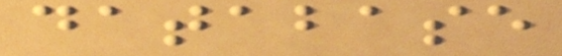database
